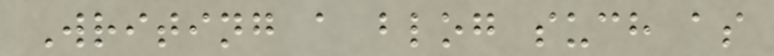Writing a blog such as
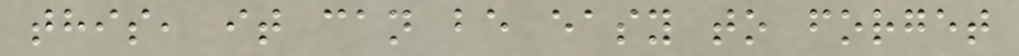this, it can be easy to forget
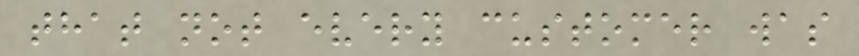that not every customer was
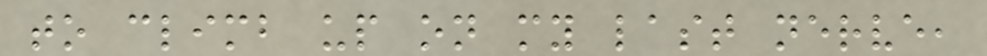to climb up on my last nerve,
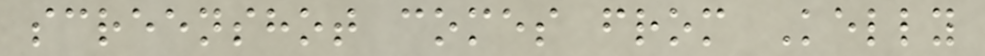screenshot comes from Kelly
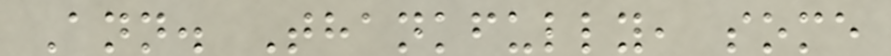Ann. Thankfully, some
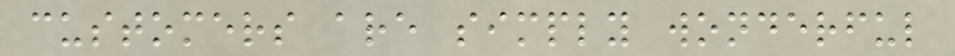customers are simply wonderful
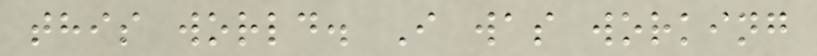this world. I was working
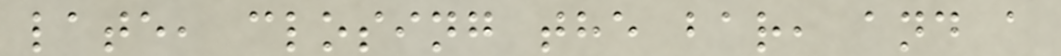late, closing the bar, and a
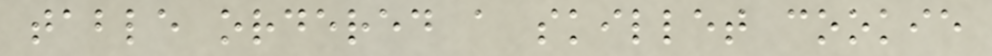table ordered a skillet cookie
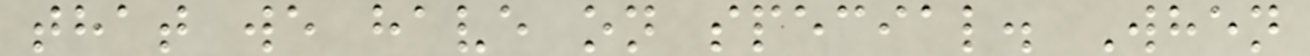that we have on special. When
